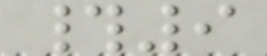#9
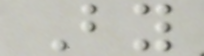By
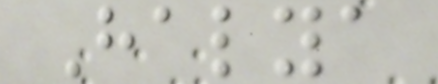Halya
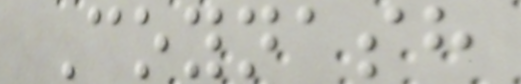Coynash
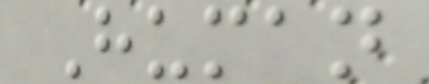Human
